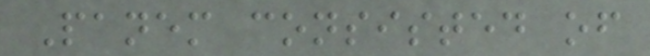Panem consisted of
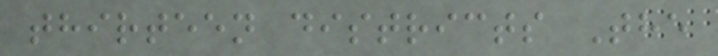thirteen districts The
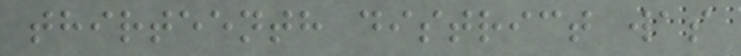thirteenth district was
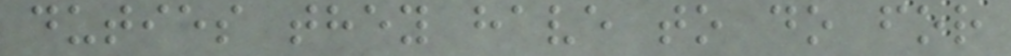duties they have to do for
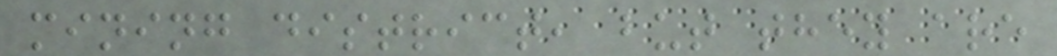mining district, but they are
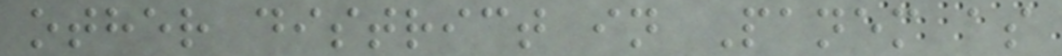other district in Panem as
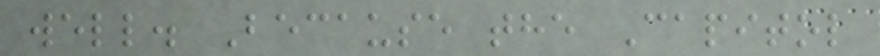well. Because the Capitol
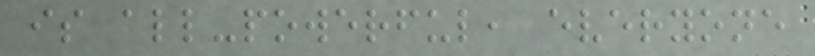is all-powerful, everyone
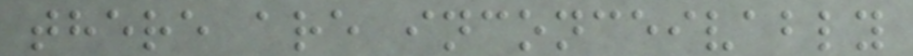there are inconceivably
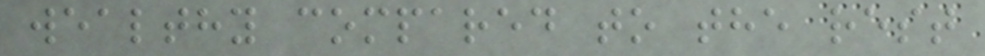wealthy compared to the rest
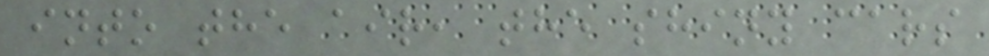into the air, the shiny cars
